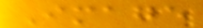Image
